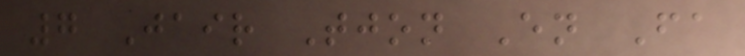7 Jair Tjon En Fa
